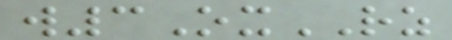w3OxRZ
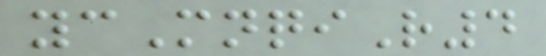ycMnqiR4
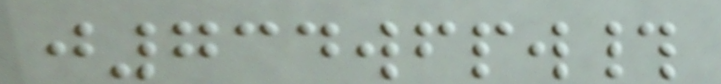j734wfpw#
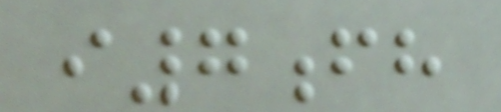i7fh
